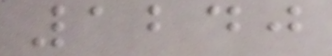1240
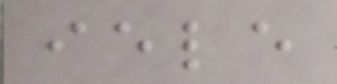iele
